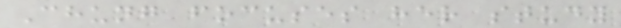Chung focuses her study
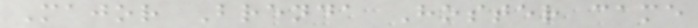Major Brenda Hoster came
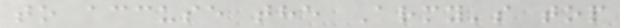to accuse the Army's top
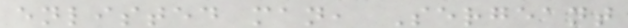enlisted man, Sergeant
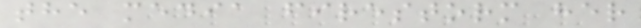the media firestorm her
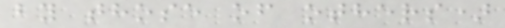by those of others)
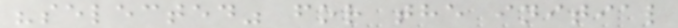"selected" for the initial
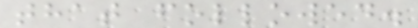that followed.
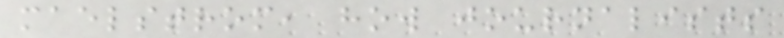maelstrom, how journalists
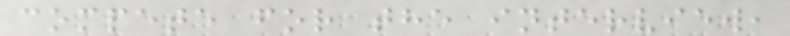compete for the interview,
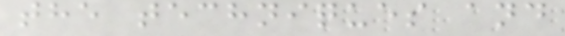the techniques and
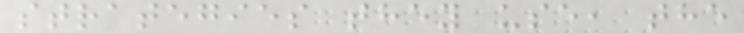strategies they use, the
